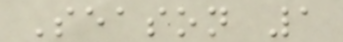Season 1
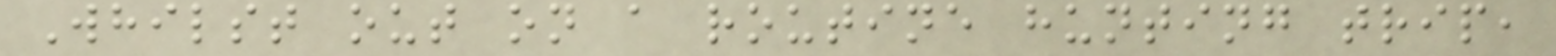Whilst out on a routine hunting trip,
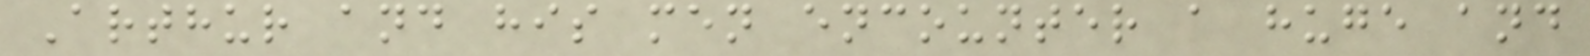Arthur and his men encounter a huge and
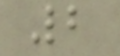2
